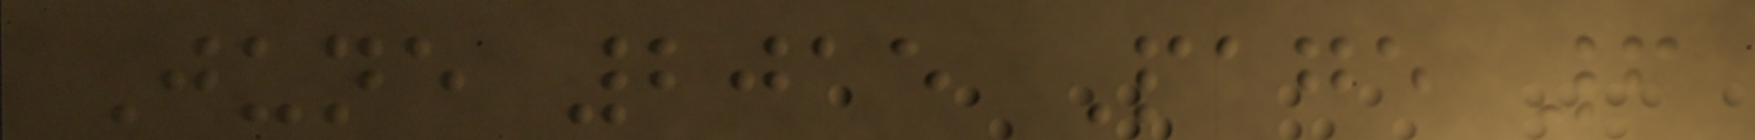June 2015 Page 6
